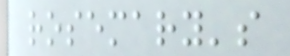rosemary's
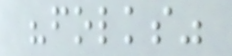"folks"
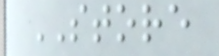STORE
